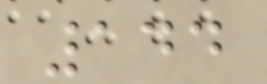144
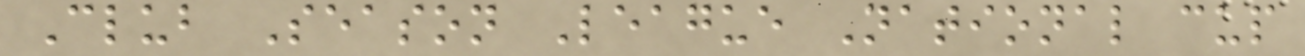Club Season League National cup
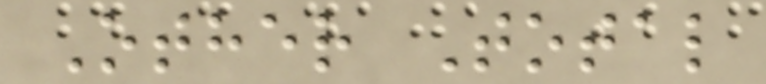Other Total
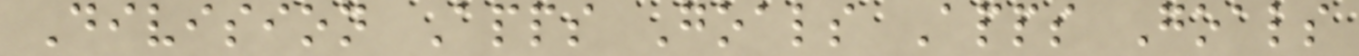Division Apps Goals Apps Goals
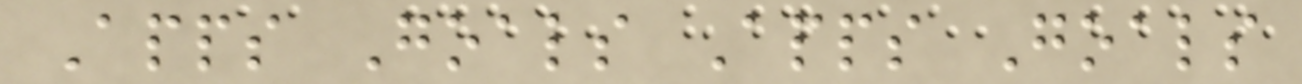Apps Goals Apps Goals
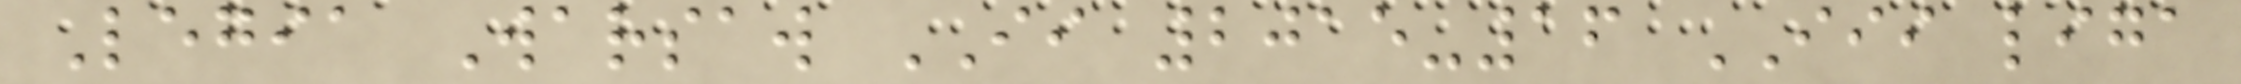Legia Warsaw II 2015-16 III liga
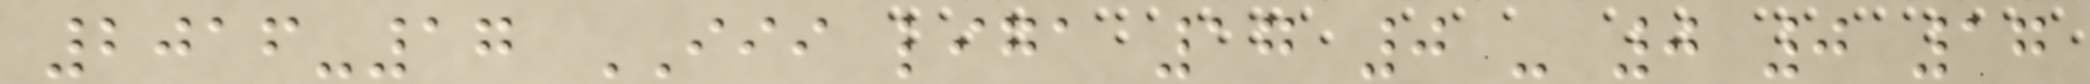2016-17 III liga 17 0 - 0 0 17
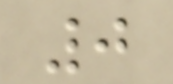0
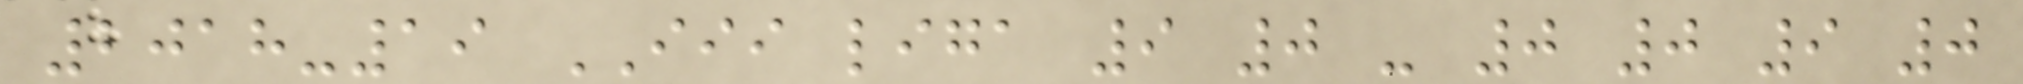2018-19 III liga 9 0 - 0 0 9 0
